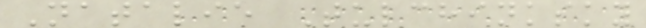Natalie Tulchinksky
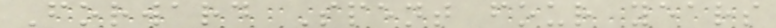Forward Spent four years
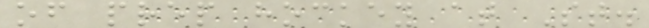of prep hockey at St.
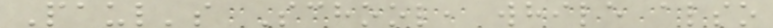Paul's School, while also
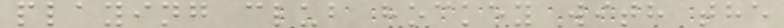playing club hockey with the
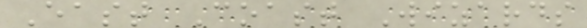East Coast Wizards
